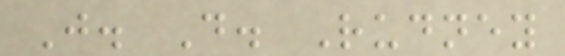J. D. Rudney
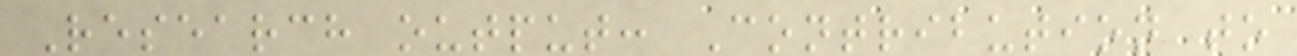Research output: Contribution to
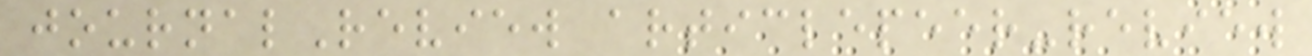journalReview articlepeer-review
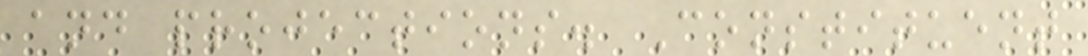and projections. Constituent
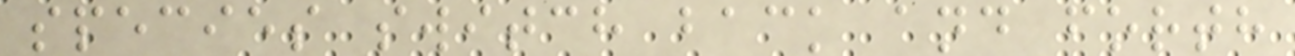species switch back and forth
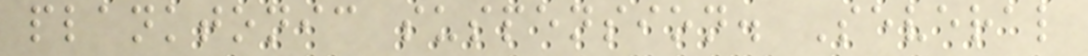planktonic suspension. Several
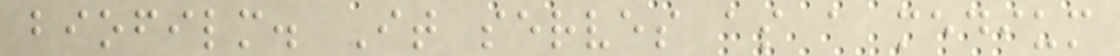biofilm. It serves as a medium
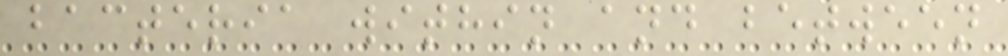bacteria within and between
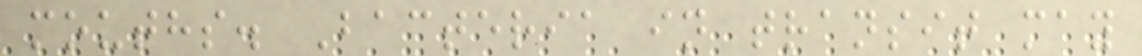mouths. Bacteria in transit may
